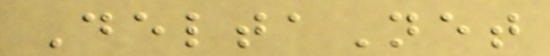DeltaNet
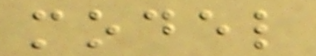model
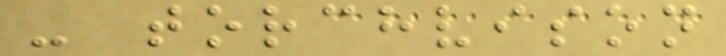- torchvison
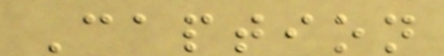Caption
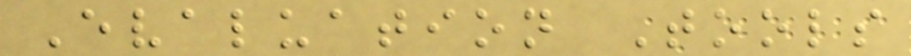Evaluation Tools
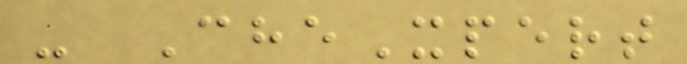- CheXpert
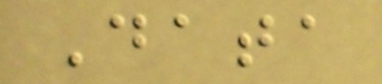Data
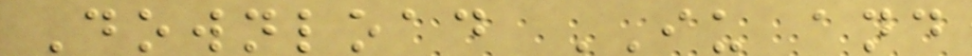Download IU and
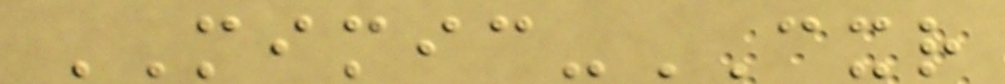MIMIC-CXR
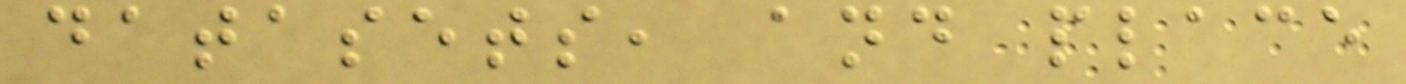datasets, and place
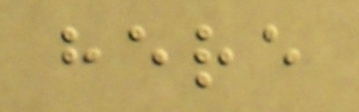here
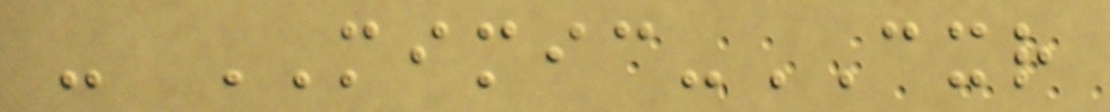- MIMIC-CXR
